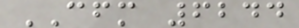CFM 6244
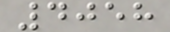4058
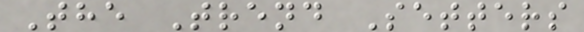The Trend Setters
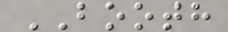BOOTH
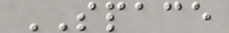SPACE
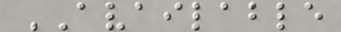AVAILABLE
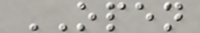OPEN
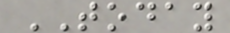TODAY
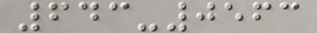643-0563
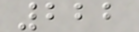222
